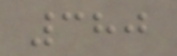380
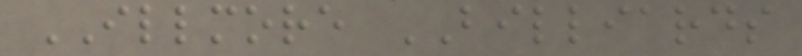ILLMORE BILLIARDS
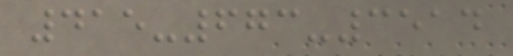415-673-3514
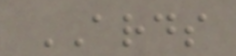ARDS
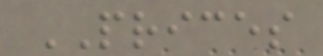PRICES
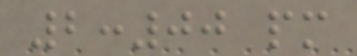2:00 pm
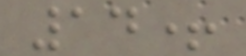14+
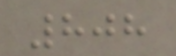808
